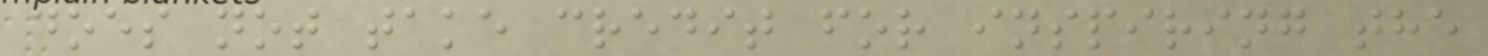does not take credit for inspiring the
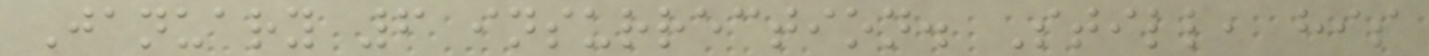January 6 insurrection. Still, his
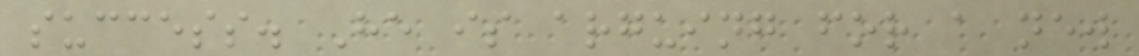success. He is arguing for a new
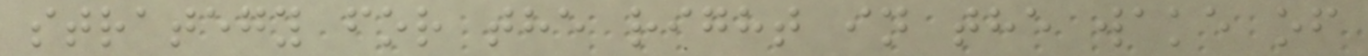strategy for the right in the wake of
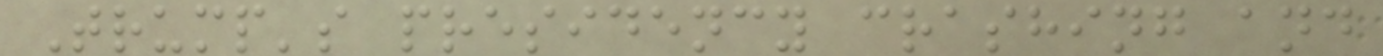Trump's presidency crashing and
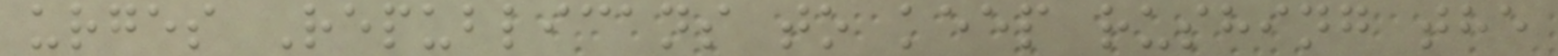urges Republicans to keep rushing the
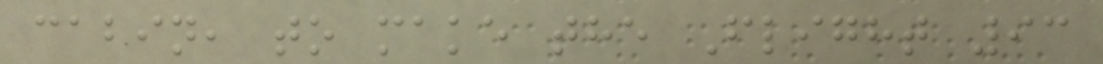cabin, to make the Flight 93
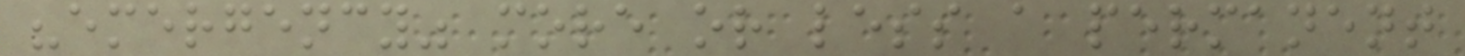"emergency" more or less a permanent
